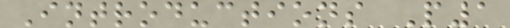Introductions P1
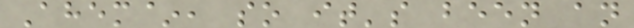Ahem~, so it's been an
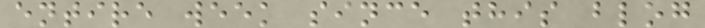entire week since this blog
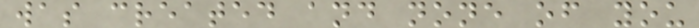was created and none of you
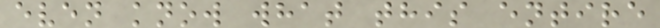even know what this entire
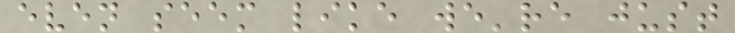even seem like we're just
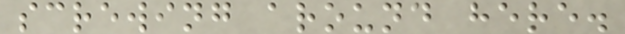screwing around here.
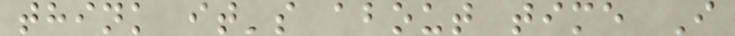think it's about time I
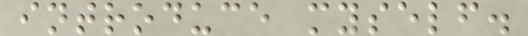introduce myself.
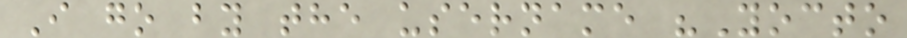I go by the username "Yocto
